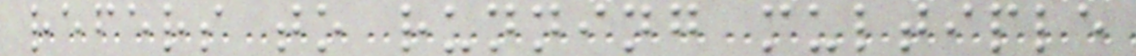refers to running multiple
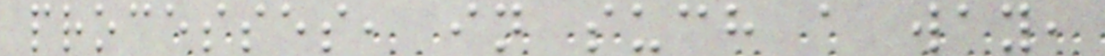processes, in such a way,
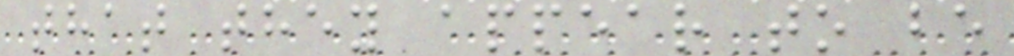that they appear to be
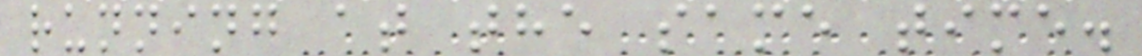running at the same time.
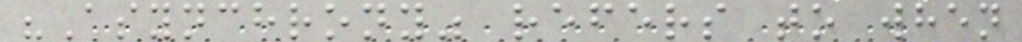"Asynchrony" refers to when
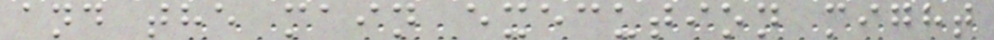and the main execution might
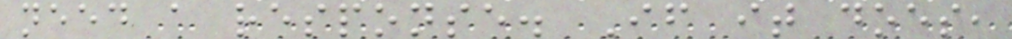need a response. If it does,
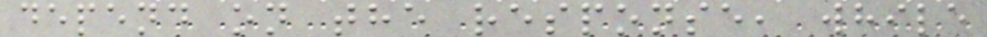depend on the response, while
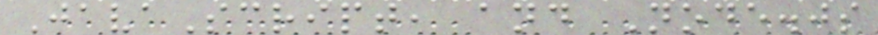JavaScript, and Node.js
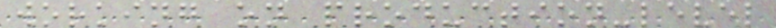working on production-level
